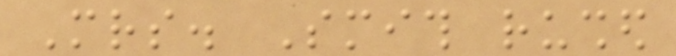Mrs. Smith rushed
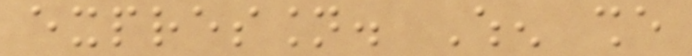expression. When she
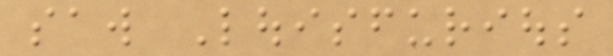saw Louisfurious
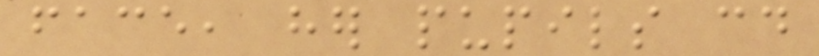face, her pupils could
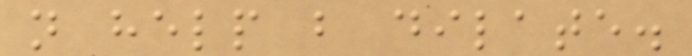not help but dilate.
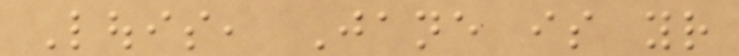Louis, Jane is your
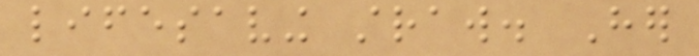lifesaving straw. Her
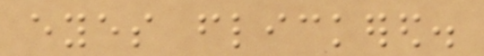eyes flickered.
